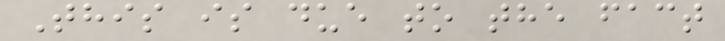This is due to the fact
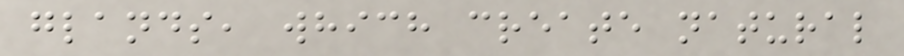glands, which create natural
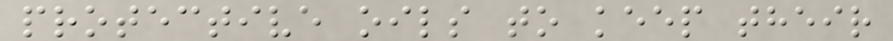protective oils to keep their
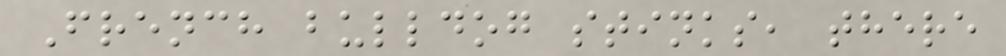French bulldog stinks, there
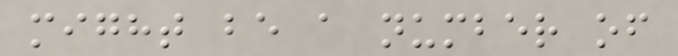might be a number of
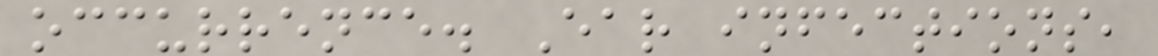occurrence. Ear infections,
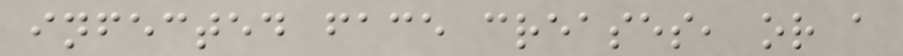infected face creases, or a
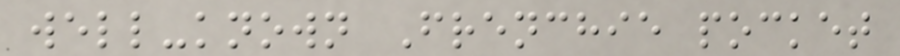well-known Frenchie pocket
